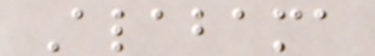Alabama
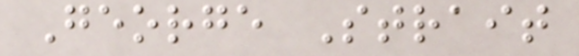George Strait
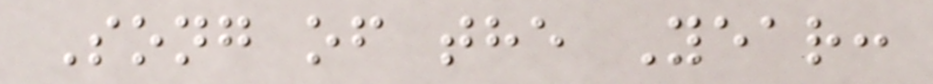Song of the Year:
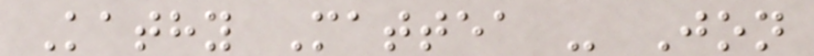Kathy Mattea - Jon
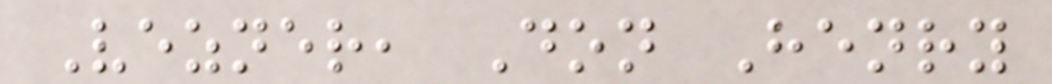Vezner, Don Henry
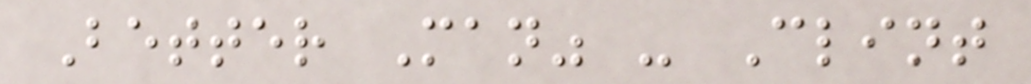Better Man" - Clint
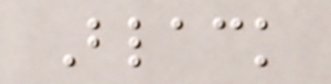Black
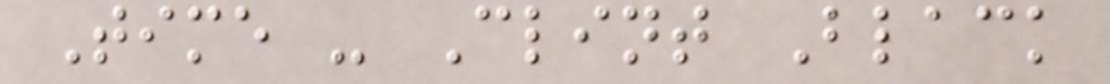Time - Clint Black
